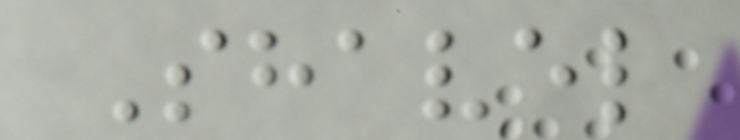Shavel
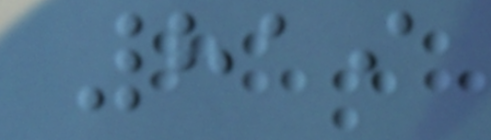819
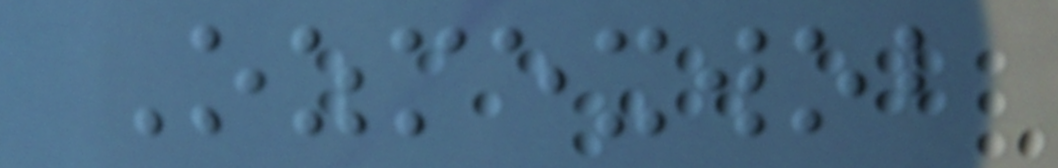Ozmexwob
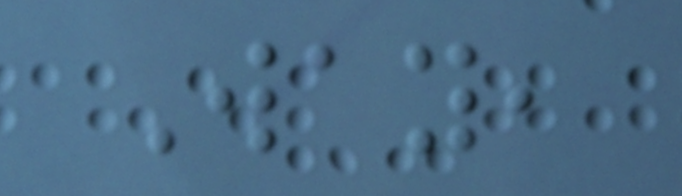Way,
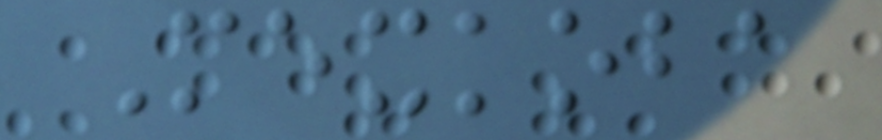Mexkoba
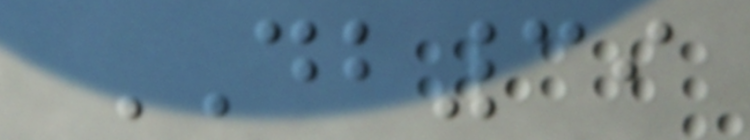DB39
